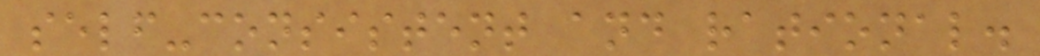self-consistent and rational.
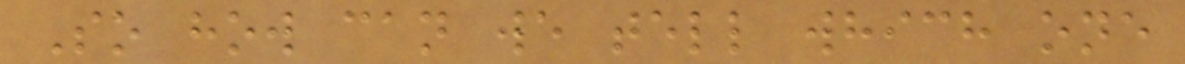So how can we tell which one
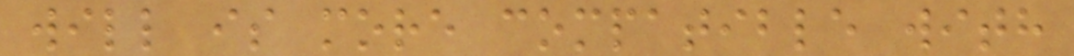will is more compatible with
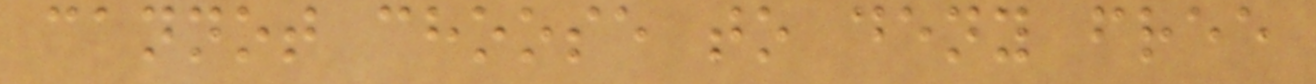cannot choose to deny free
